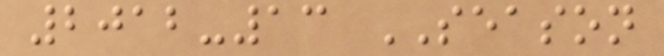2012-13 SEASON
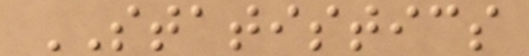STATISTICS
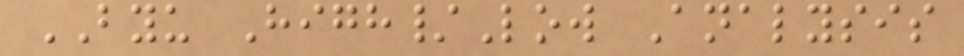BYU High/Low Analysis
